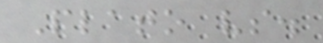Plato vs.
